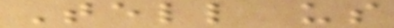Tell us
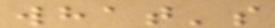what's
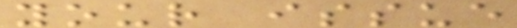your issue
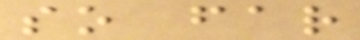so far
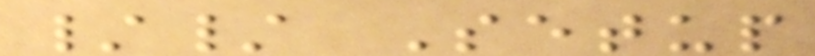// Setup
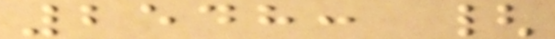2548: {
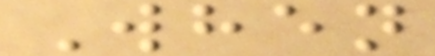When
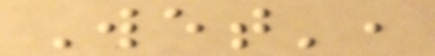Wet',
